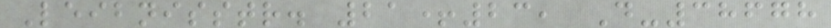Leibnisstr. 21+23, D-38678
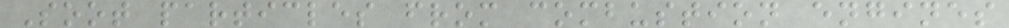Soot particles from combustion engines
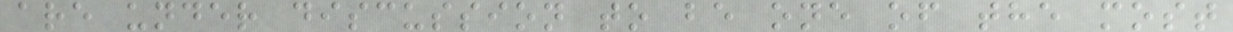are under discussion to be one of the most
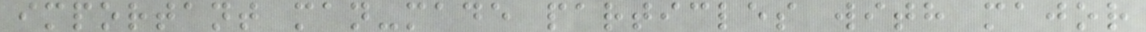important man-made particles with major
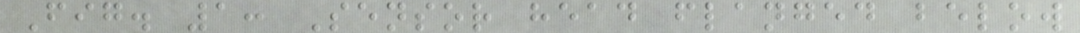Fig. 1: Sensor head flanged below
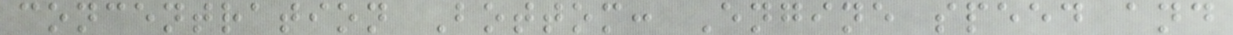concentration Bottom: Engine speed and
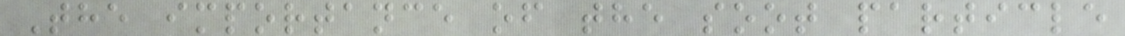The importance of the soot particle
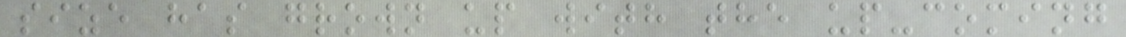size has grown up with the up-coming
